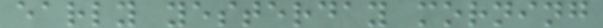early yesterday morning
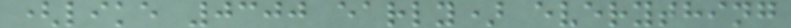(like 0300 early) everything
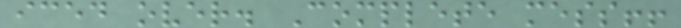iced over. Complete mess!!
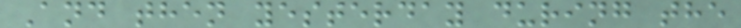And then yesterday during the
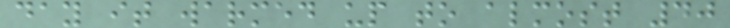day it warmed up to almost 40
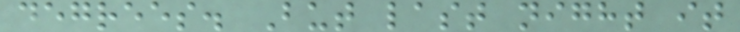degrees. But last night it
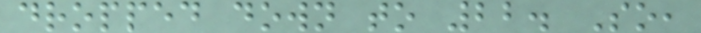dropped down to 22. So,
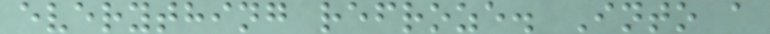everything refroze. Into a
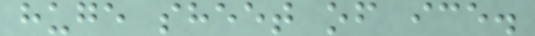huge sheet of ice.
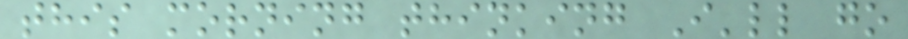this morning thinking I'll go
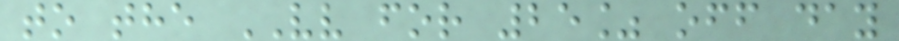to the VV for 25% off day
